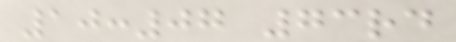10:07 73rd
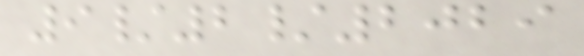9/2/2029
